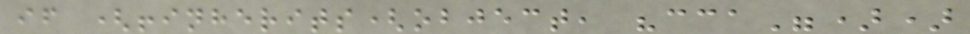if (!inherits(object, "cca"))
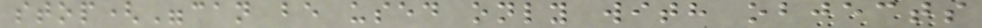stop("can be used only with objects
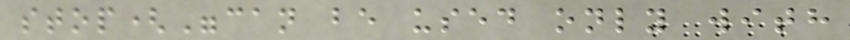stop("can be used only with
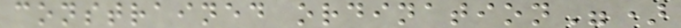constrained ordination")
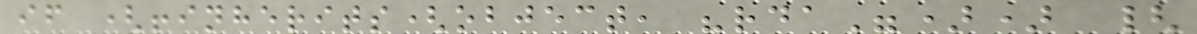if (!inherits(object, "rda")) {
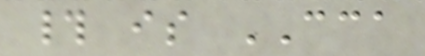# is CCA
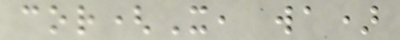cor(X, wa)
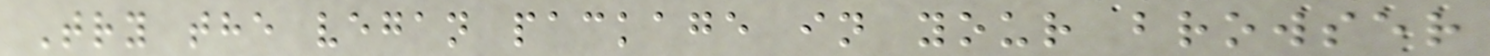Try the vegan package in your browser
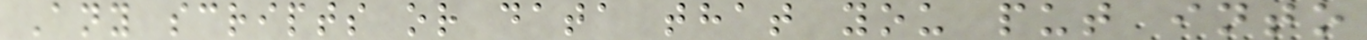Any scripts or data that you put into
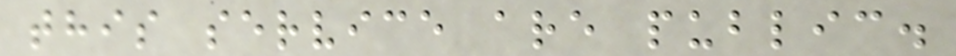this service are public.
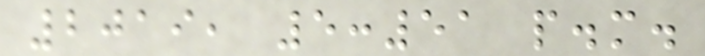2019, 5:51 p.m.
